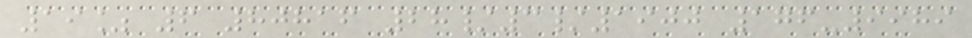19% 6 80816 28/3/1900 176-9989
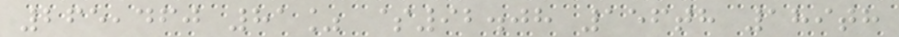265,460 81% $92.08 156th 189th
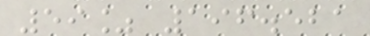59% 196.521
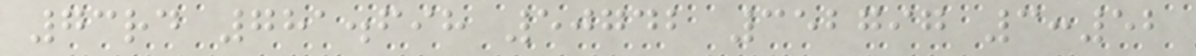73rd 781.698 50742 352797 3:52
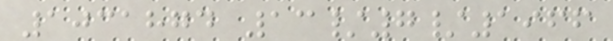1031874 13/7/1966
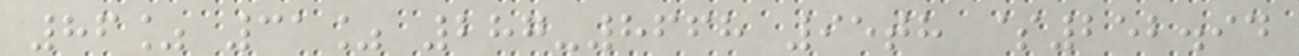86% 31% 287-8668 95th $252.94
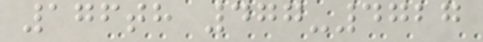176th 477-4727
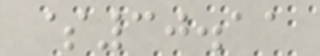$30.11
